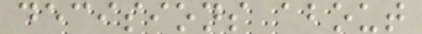decisions about
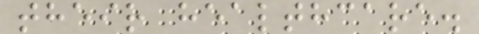their healthcare.
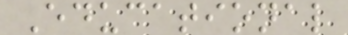Educational
